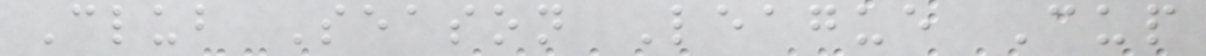Club Season League Cup
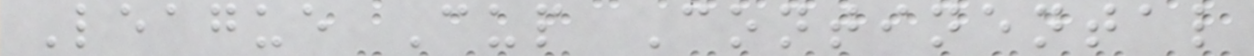League Cup Continental
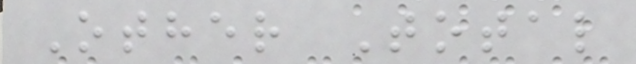Other Total
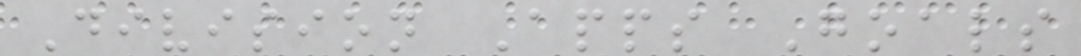Division Apps Goals
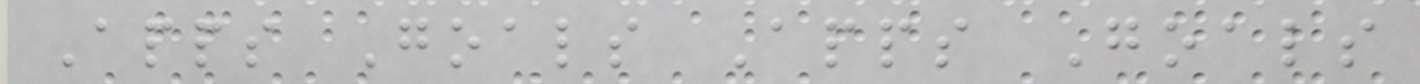Apps Goals Apps Goals
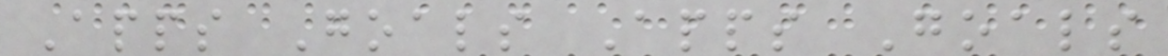Apps Goals Apps Goals
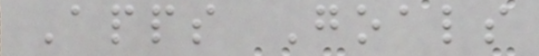Apps Goals
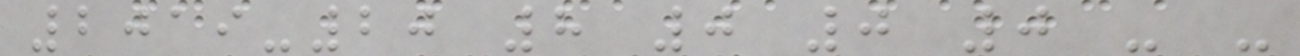2019-20 8 0 0 0 - -
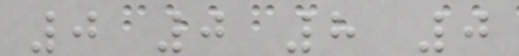0 0 8 0
